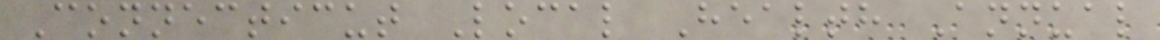Connecticut Local Health Annual
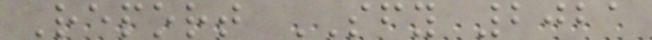Report SFY 2021
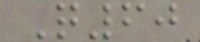Q60
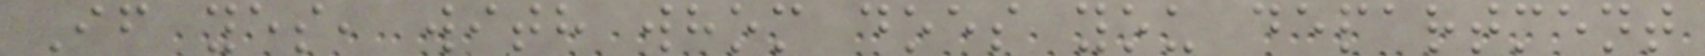If yes, with whom does you department
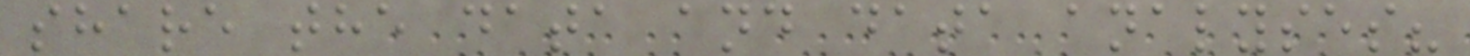share the data and data analyses?
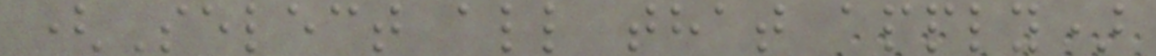(Select all that apply)
